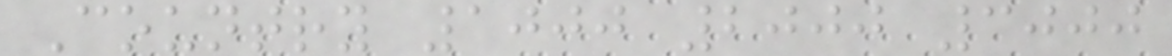Country 1000 2000 3000
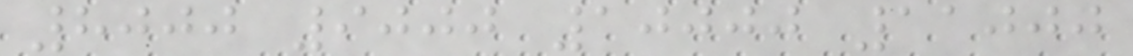8000 9000 10000 11000
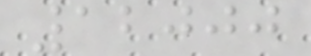12000
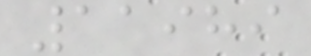11989
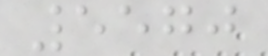5570
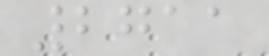2711
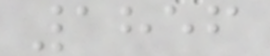1856
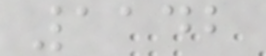1142
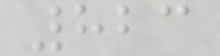823
